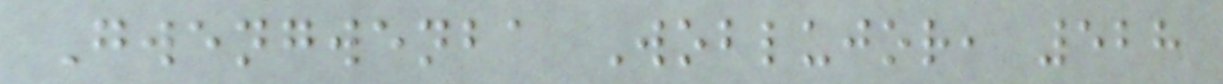Gwengwenba Woblujor, 528
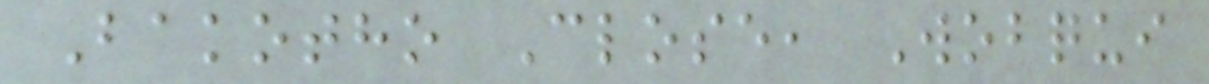Bakotho Close, Wobqui
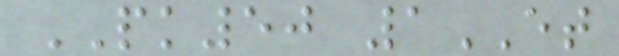PK50 1ET
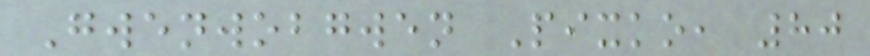Gwenwobgwen Pixko, 80
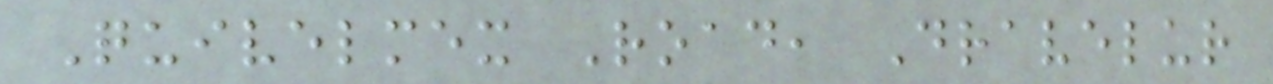Quivelmex Road, Dravelur
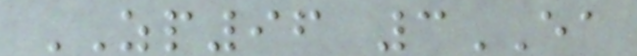ZP96 3EA
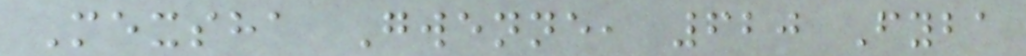Mexsha Gwenne, 620 Fyba
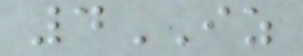4IZ
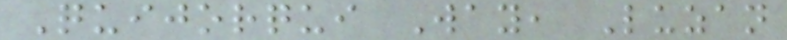Quijorqui Way, Luzan
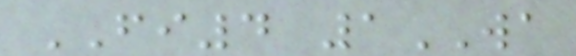FI4 1WA
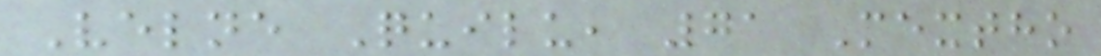Velne Quilu, 71 Mextho
